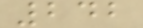242
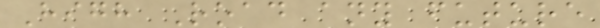High Road any future
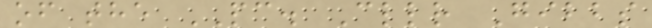of the PC. Cllr Gibbs
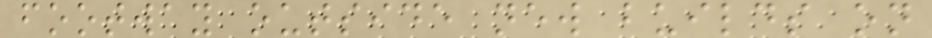footway outside new builds on
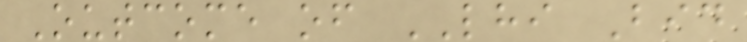Outcome of LHI Bid
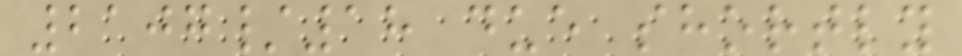2107/18 due shortly
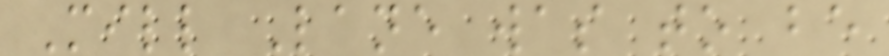Mill Lane was to be
